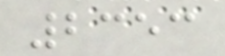2353
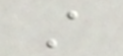A
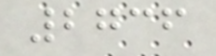2736
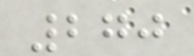270
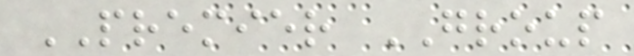PREMIER GROUP
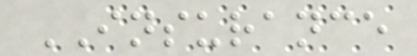INSURANCE
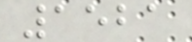1521
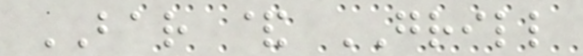BAR & GRILL
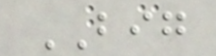BIG
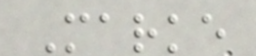Marke
